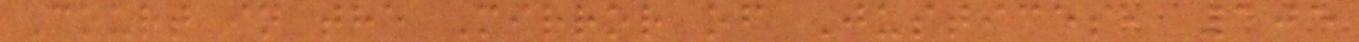Court in the Mirror of Justices, 105
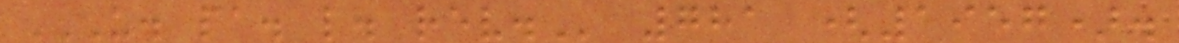U. PA. L. REV. 781 (1957).
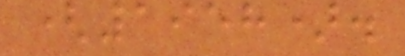(1958).
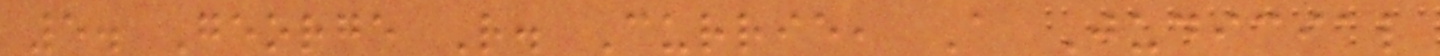5. George R. Currie, A Judicial
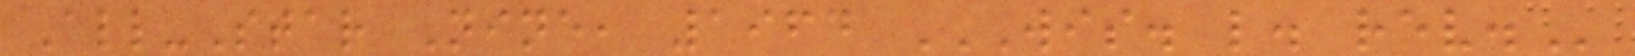All-Star Nine, 1964 WIS. L. REV.
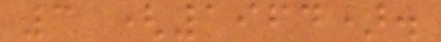3 (1964).
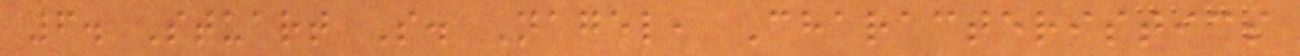6. Stuart S. Nagel, Characteristics
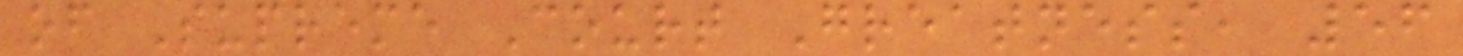of Supreme Court Greatness, 56
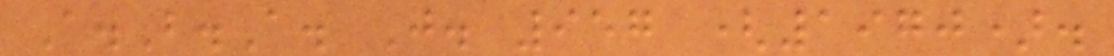A.B.A. J. 957 (1970).
